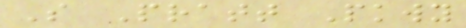S Pratt Pkwy
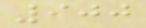900
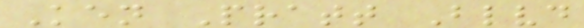Ken Pratt Blvd
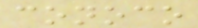conoco
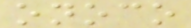onoco
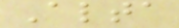Alta
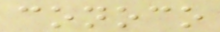conoco
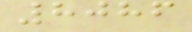8086
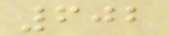602
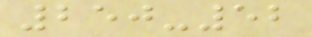250-52
